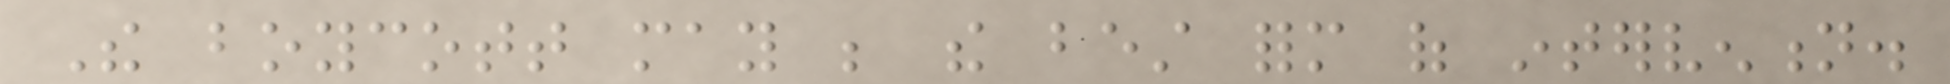The boycott may be the best form of intervention.
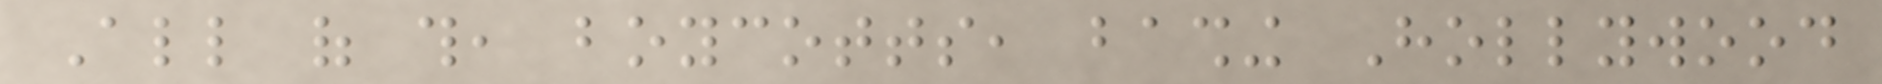All of this, boycotts, bashing Hollywood
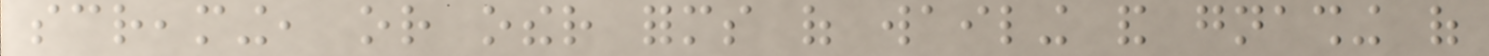screaming, or other forms of wailing and gnashing of
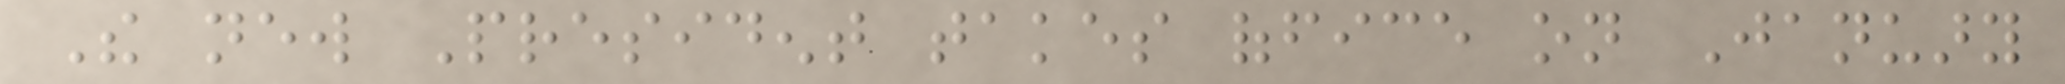The new President takes office on January
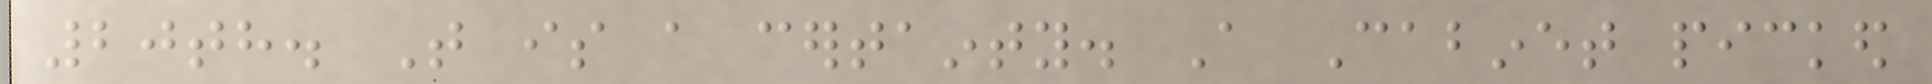20th. That is a certainty. A Cabinet picked
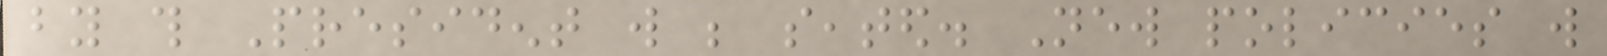by this President will be seated. New policies will
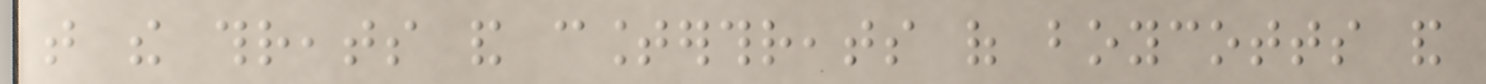that the threats and counterthreats of boycotts and
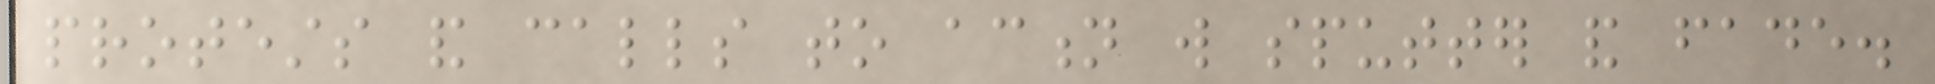protests and calls to action will sputter and fade.
